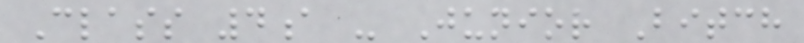Class 4a - Junior Bitch
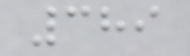389
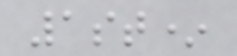1st*
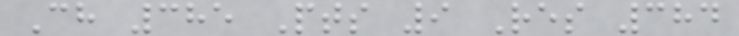Ch 385 Pts 9 Res 384
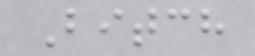Bitch
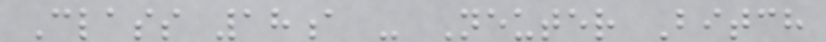Class 18a - Neuter Bitch
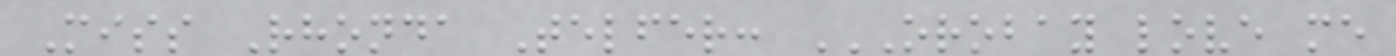Miss Rhonda Telfer: OROBAY LOVE ME
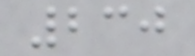230
